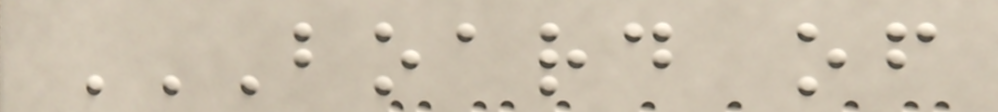BOARD OF
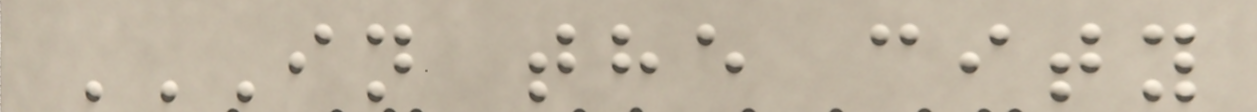IN THE CITY
